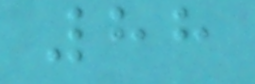88
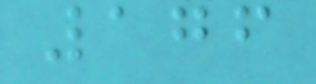176
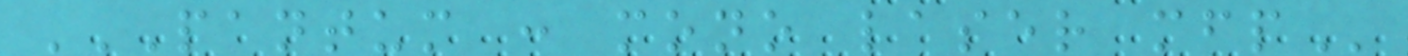PANTUM : MONO LASER MFP
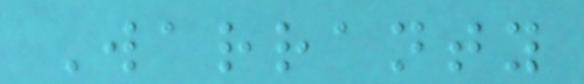Warranty
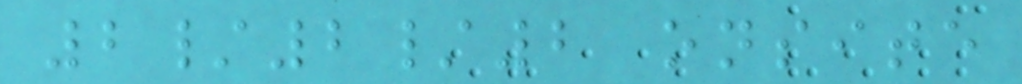2/2/2 onsite
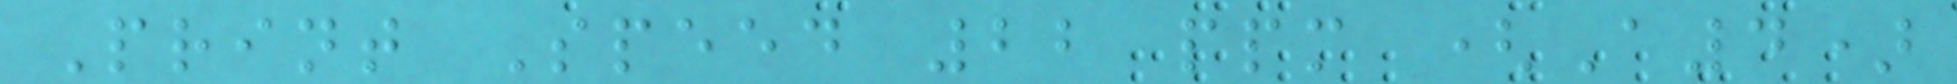Print Speed 22 ppm (A4)
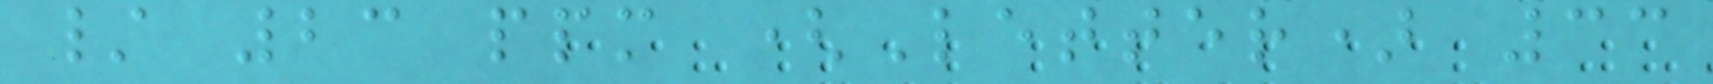/ 23 ppm (Letter) 33
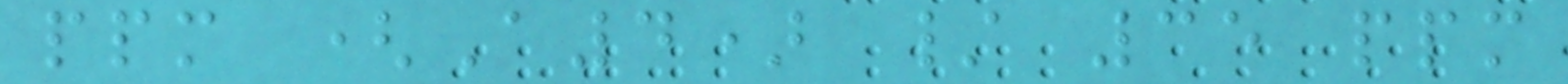ppm (A4) / 35 ppm
